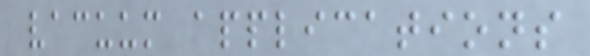vacuum applications
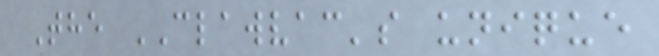The CLAWVAC's unique
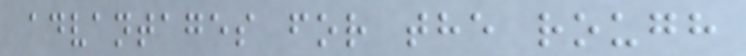advantages for the rough
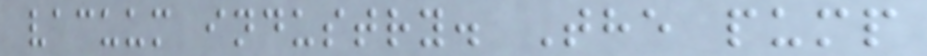vacuum industry. The pump
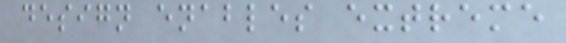design enables extreme
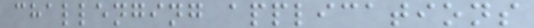challenging applications
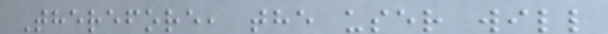Therefore, the user will
